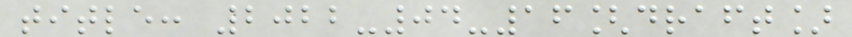title: 2022-04-16[draft]
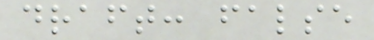draft: false
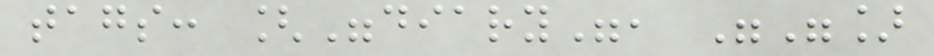tags: ["diary", ""]
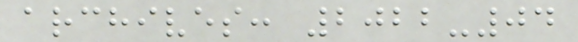archives: 2022-04
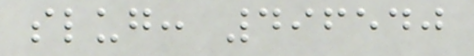slug: 496540
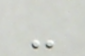-
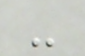-
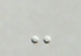-
